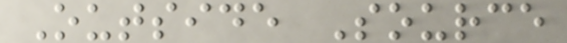Outside Source
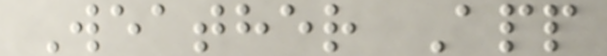Weather App
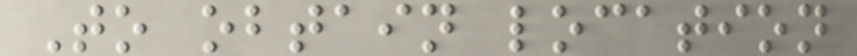To obtain location
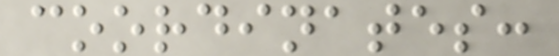coordinates:
